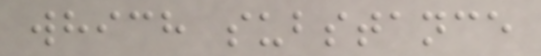which substance
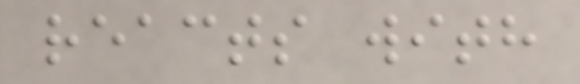reacts with
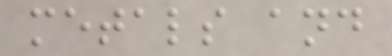metals and
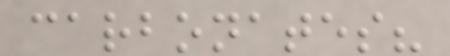carbonates?
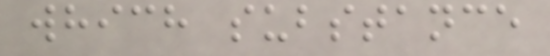which substance
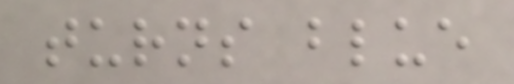turns blue
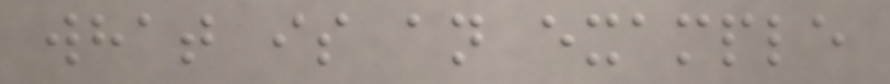what is an example
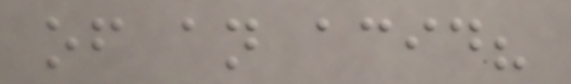of an acid?
